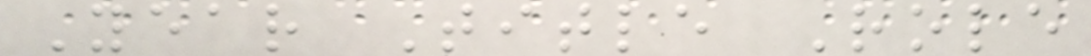Year Title Role
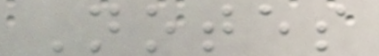Notes
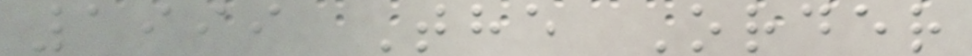1999 The Order
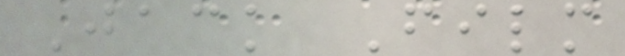Jack Film
